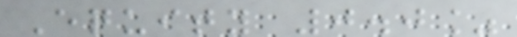Equity 0.0%
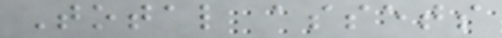Total assets
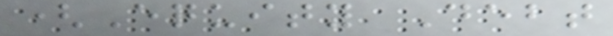(Equity Debt
